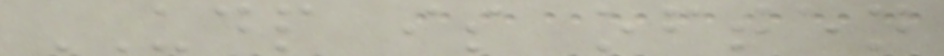UDP is often
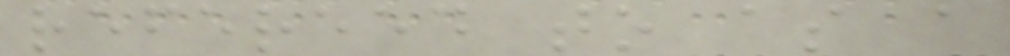refereed to as a
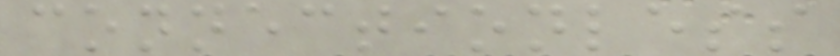connectionless
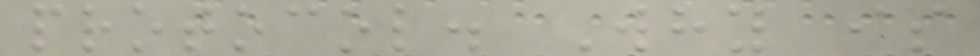protocol. Why is
